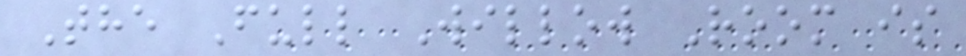The Full Willow Room is
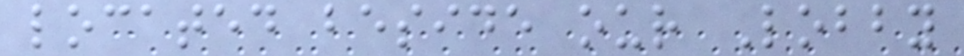located beside our Lobby
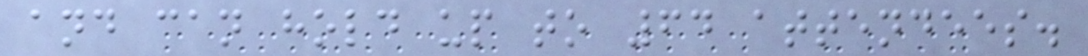and can hold up to 64 attendees.
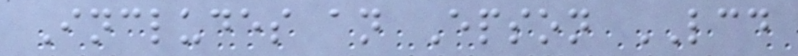Includes an Epson LCD
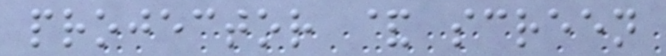projector & screen
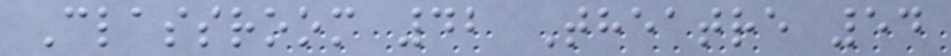Classroom 42 Theatre 54
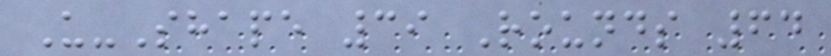U-Shape 39 Rounds 64
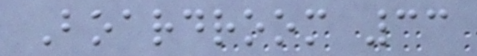Boardroom 33
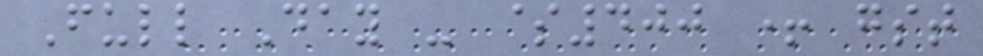Full Day - $400 + gst
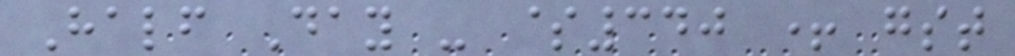Half Day - $340 + gst
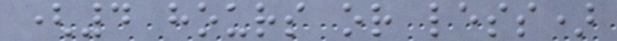(4 hours or less)
